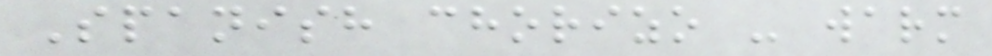Spanish chorizo - warm
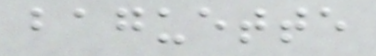baguette
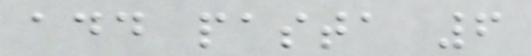add pasta 6
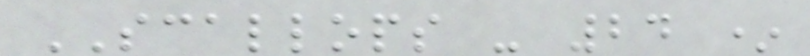SCALLOPS - 24 *
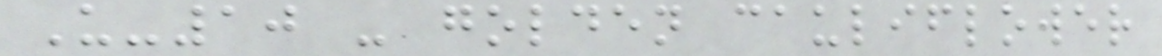U-10 - golden cauliflower
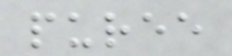puree
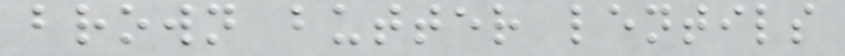brown butter lentils
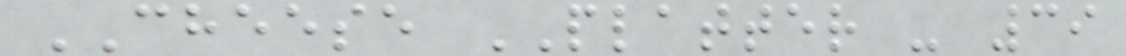CHEESE PLATTER - 39
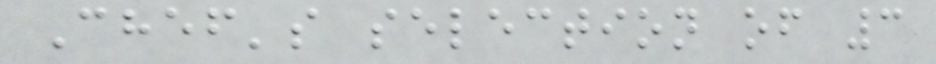Chef's selection of 3
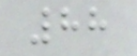88
